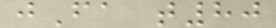jFa t80
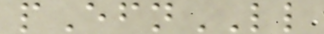pEfnLL
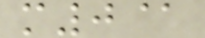m0@
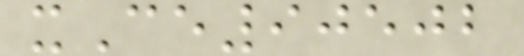xCe90502
